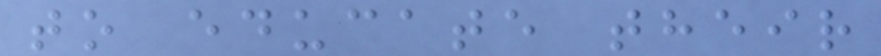to educate their
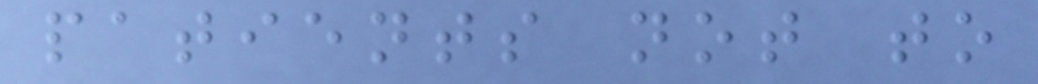patients not to
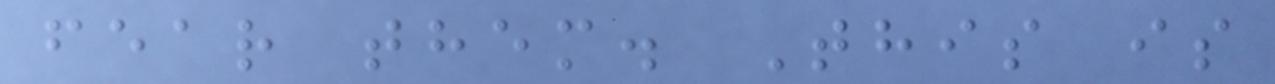fear them. This is
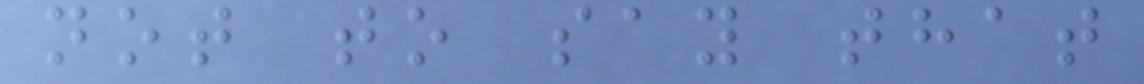not to say that
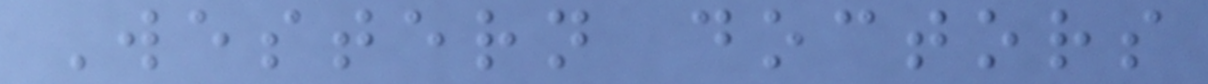Western doctors
